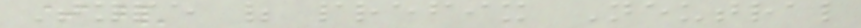Type of prefix Neutral
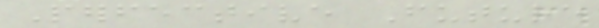Perfective Future
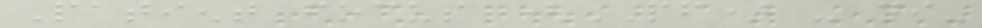Patient focus (PF) - ni-
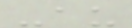-au
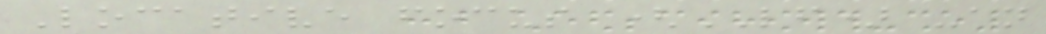Locative focus (LF) -an
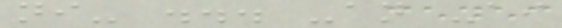ni- ... -an -ai
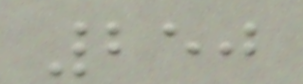250
